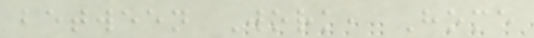between Work, Home
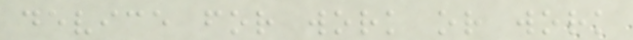device for work or work
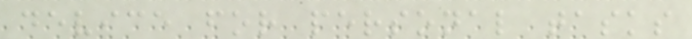device for personal tasks
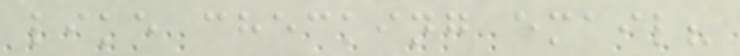like checking email?
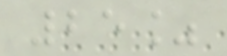25%
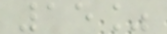15%
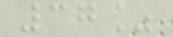37%
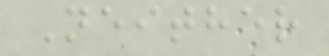Neither
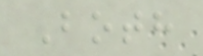Both
